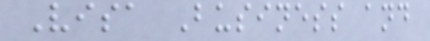Visa Business and
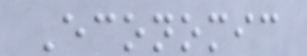Economic
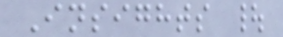Insights |
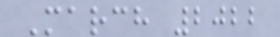March 2022
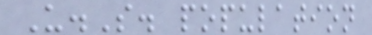U.S. population
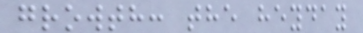growth: the heyday
